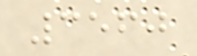3560
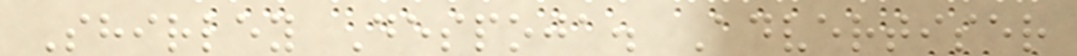Shirley Despoja. Advertiser
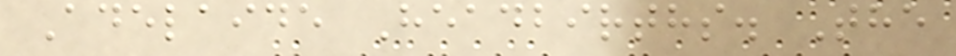Adelaide Headbirths. The
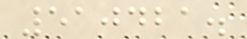510421.
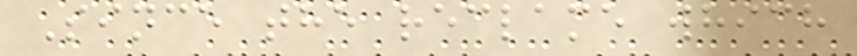Since the reclame which
